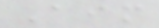Aim
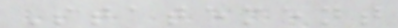Statement
